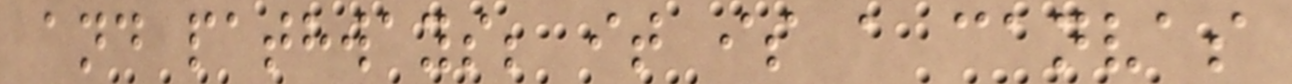and pathways; it is a canvas
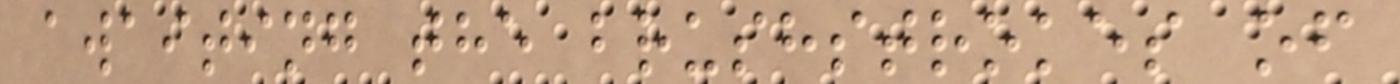awaiting the brushstrokes of
